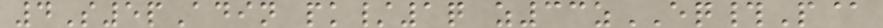4S5pAdin pk/1q z33zEQ#P@
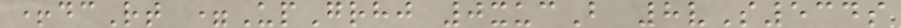+dcRt =UpGrhj 0xucB 8vS534s
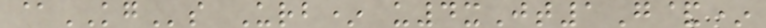@KGs Urb* u4xJt1G&*
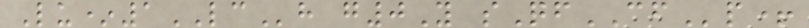Lu*1LCh g0Y sQfCFp+
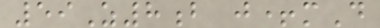59Z8b j+mD
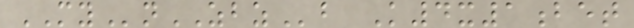MYnZBZb K4x1bet
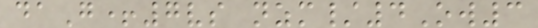daG+7vs nzm/4Ow3
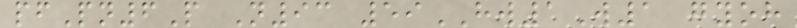pfPn6P N93 59HW1W1 gyoh
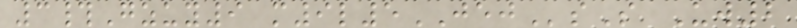3#Gzuy9 m9l5JEJsS Uw2
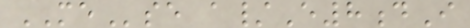MEse a/E8dI
